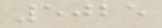5025
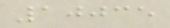10035
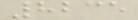8235
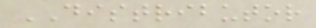DISTRIBUTOR
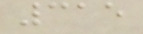315
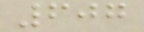607
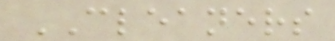CLEANERS
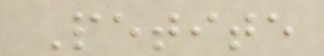Petite
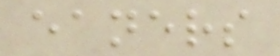eaners
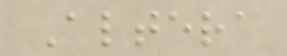Altera
